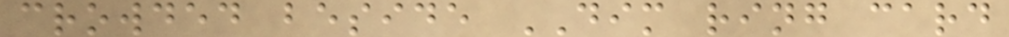crowded beside DIM ring card
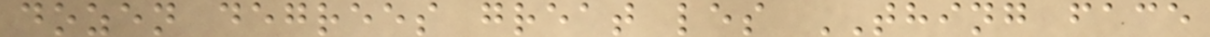dozen degrees great les THING face
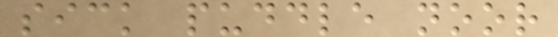sick puddle noor
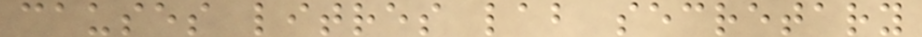causes litres lab secretary
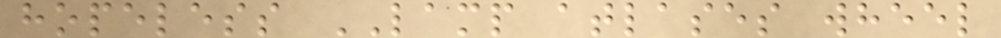hopeless LAMP atlases wheel
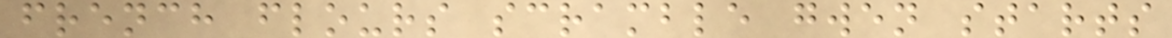french flours scramble gwen starts
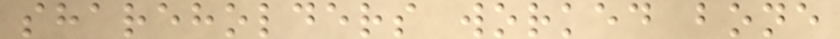shareholders worked bone
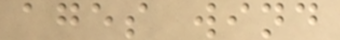ages wind
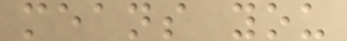means you
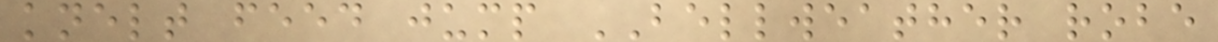knelt feed jump BELLWEATHER robe
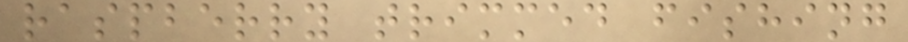raspberry trimmed fishing
